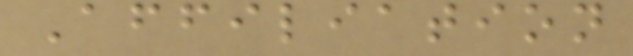Affiliation
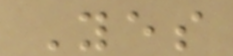Yes
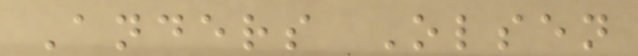Anders Olsen
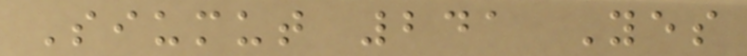Siumut 241 Yes
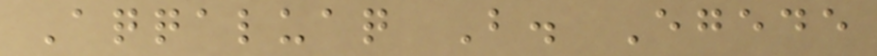Aqqaluaq B. Egede
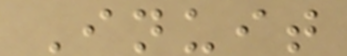Inuit
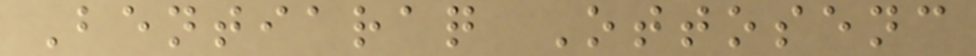Bentiaraq Ottosenc
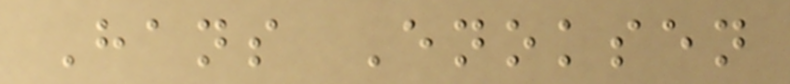Hans Enoksen
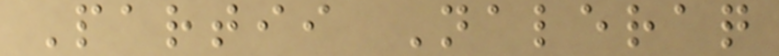Partii Naleraq
